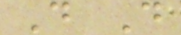D D
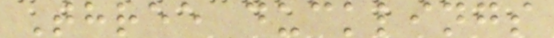Three ducklings
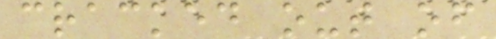cracked out of
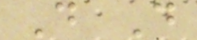D D
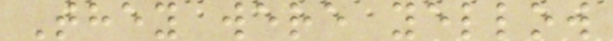They were yellow
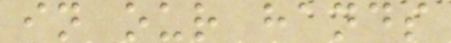in our hands
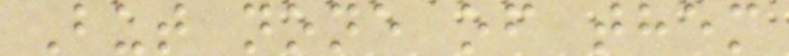But none of them
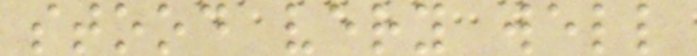stood very well
